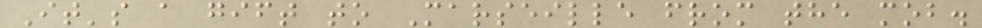It's a gift to Marseille from the mob.
